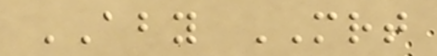ABY MRT
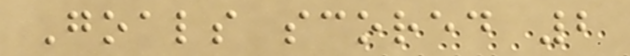Goals scored 2
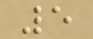5
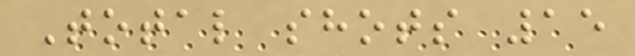Total shots 15
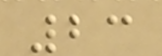23
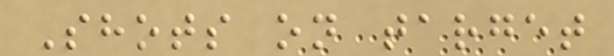Shots on target
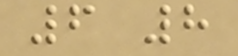6 8
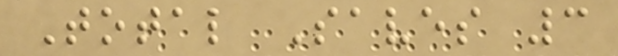Total Saves 3
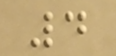4
